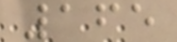165
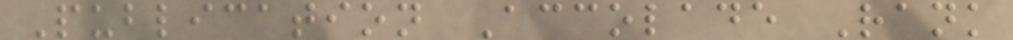Publication Accolade Rank
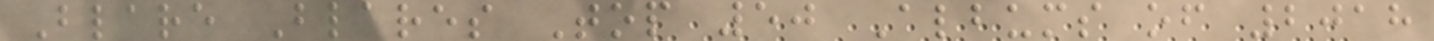Blare Blares Top 50 Albums of 2018
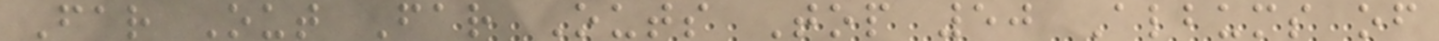Far Out Far Outs Top 50 Albums of
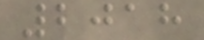2018
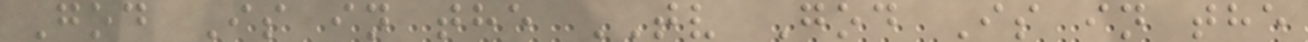God Is in the TV God Is in the
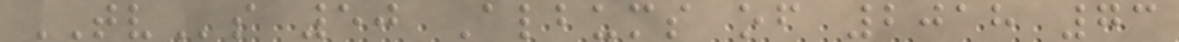TVs 50 Albums of 2018 73
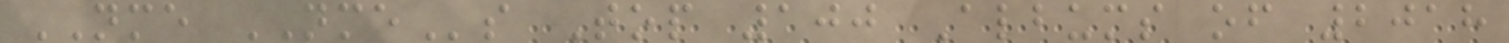NME NMEs Top 100 Albums of 2018
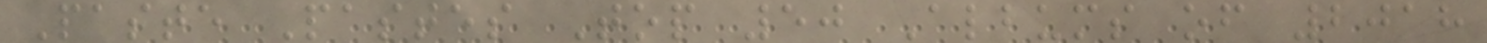Paste Pastes Top 50 Albums of 2018
